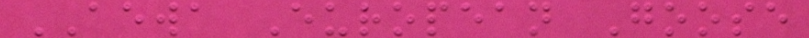AEWA European Goose
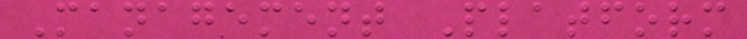Management Platform
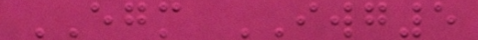EGM IWG5
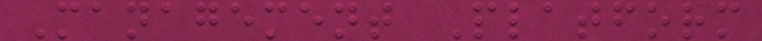Management Platform
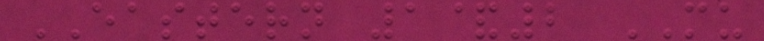EASTERN 1&2 MU
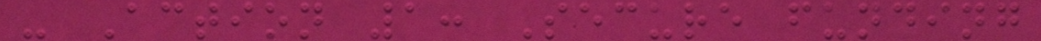- Action 1: Secure funding
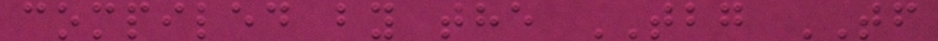compiled by the TBG TF
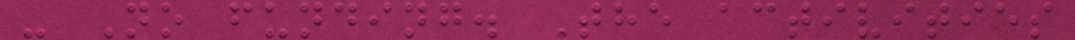- No funding. The activities
